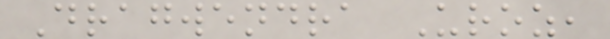Dragwendra Uroz,
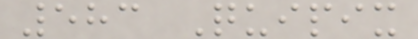583 Quipix
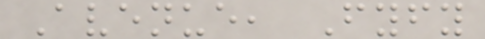Avenue, Fyfy
